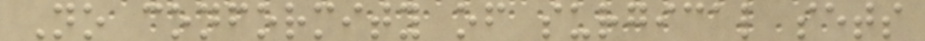No conformity of surgical sets
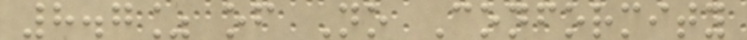8.7% of No Conformity
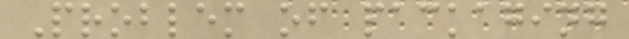Problem of packaging
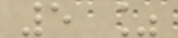5 %
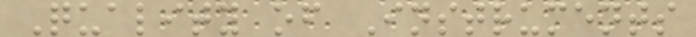Quality of Instruments
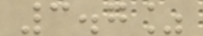3.7%
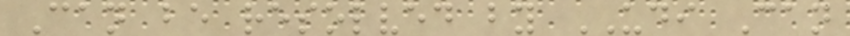Can be resolved by UDI Can
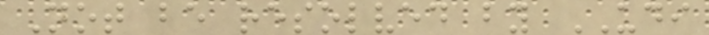Not be resolved by UDI
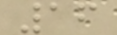16
